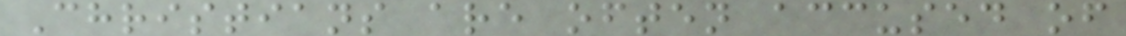Christians are often accused of
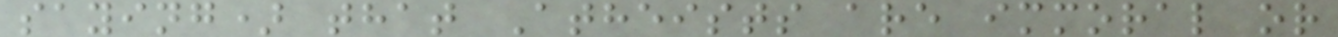saying) that Atheists are immoral or
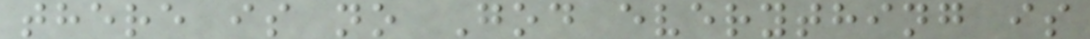there is no God everything is
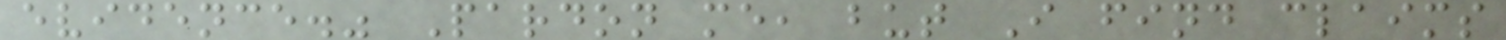evidence." Pardon me, but I find claims
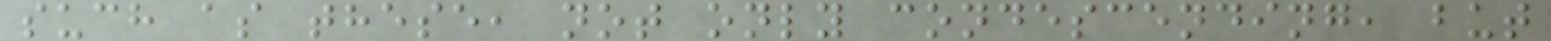such as these, not only condescending, but
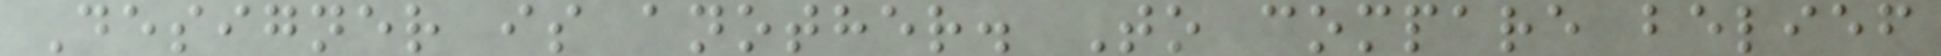Designer is another. To compare belief
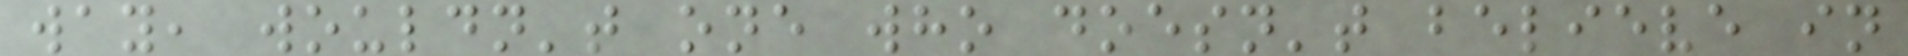way, wouldn't one who doesn't believe in
